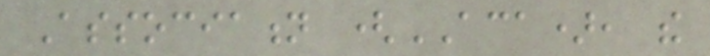Association (ACA), the
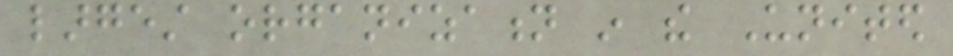largest organization in the United
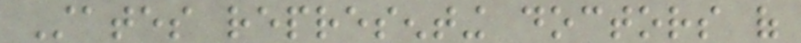States representing doctors of
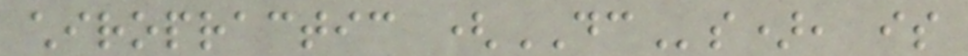chiropractic (DCs), is
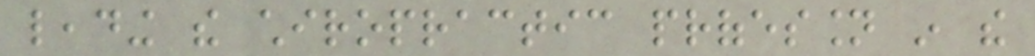leading the chiropractic profession in the
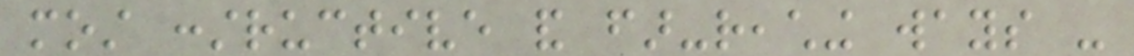most constructive and far-reaching ways -
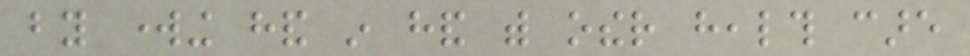by working hand in hand with other health care
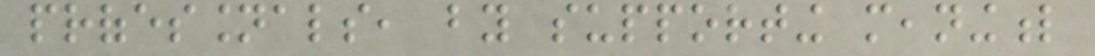professionals, by supporting meaningful
